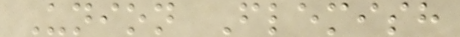Union Flemish
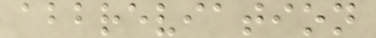abbreviation
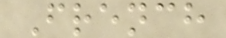French
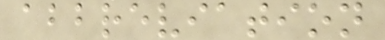abbreviation
